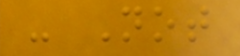- Not
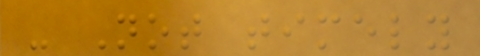- Not timely
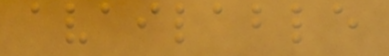available
